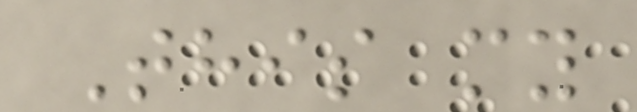This my
